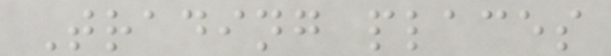Trading places
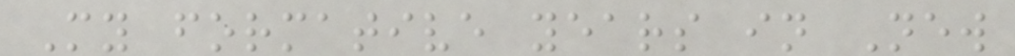My formative years in New
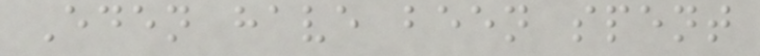Eden have been spent
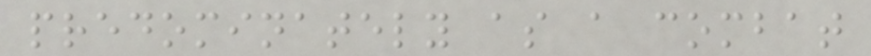predominately as a combat
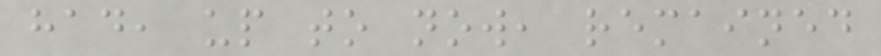had, up to now, remained
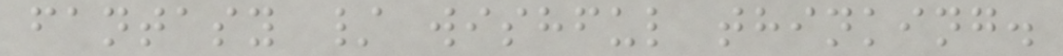fantasy / wishful thinking.
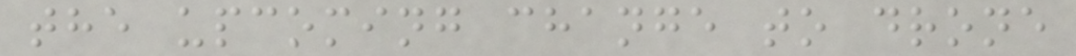the upcoming change to drone
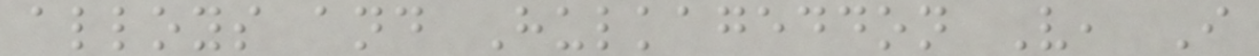alloys and Hulkageddon V, I
